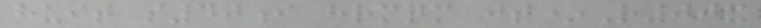huit s40i hrmqm jt*R00x
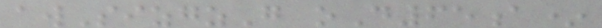awSizgzG oD65a*
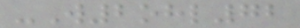-W2ohl72
